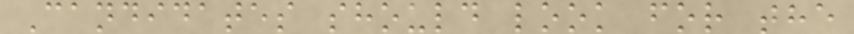Candidates should look for the
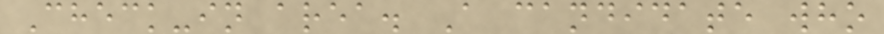Check-in area. A candidate who
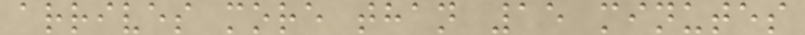arrives more than 15 minutes
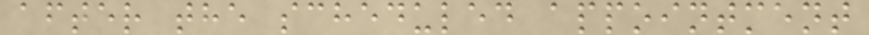after the scheduled appointment
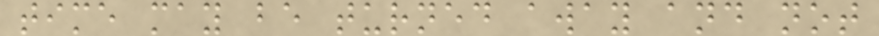time may be turned away and not
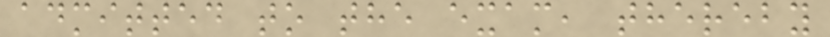admitted to the exam, thereby
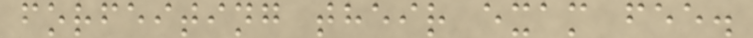forfeiting their exam fee.
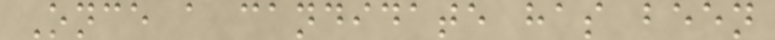Once a candidate has been
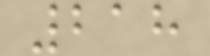218
